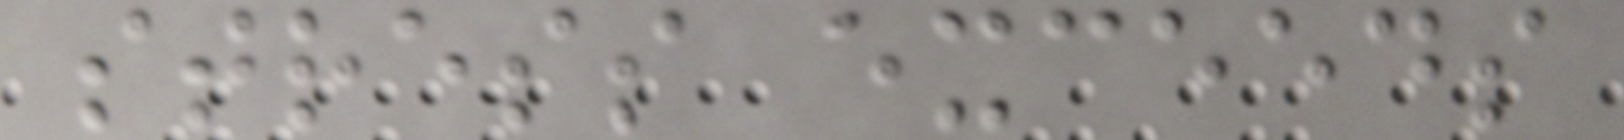stress exceeds
